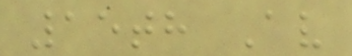15th Av
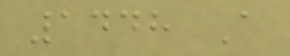1448 A
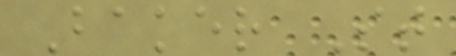Baker St
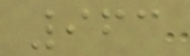963
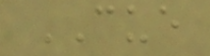CUE
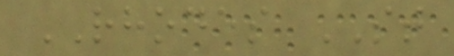RHODES ST
